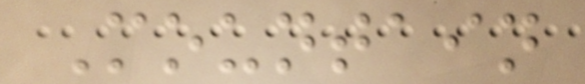Mountain
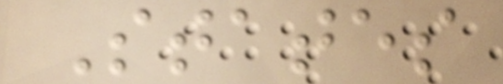States
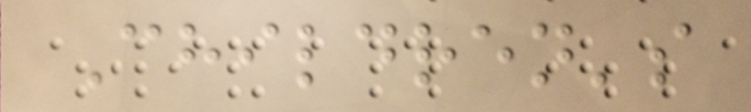Children's
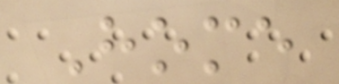Home
